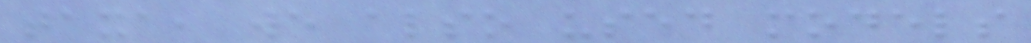taxa, we also used models
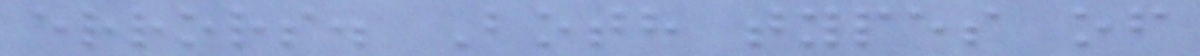errors. Both types of
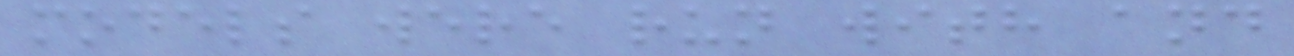models were run with and
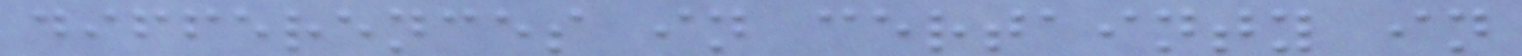differences in certainty in
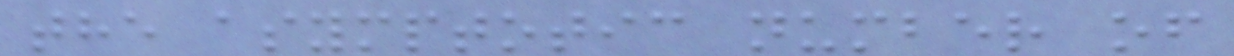the asymptotic number of
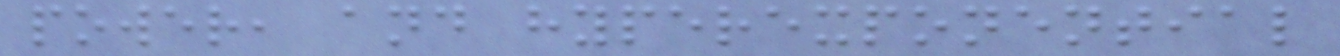power, and hyperexponential
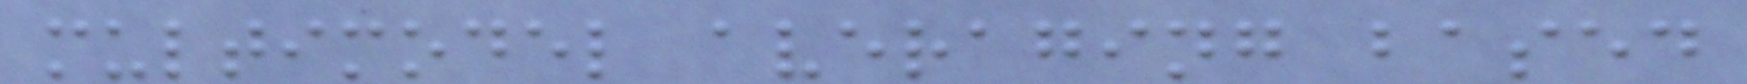multimodel averaging based
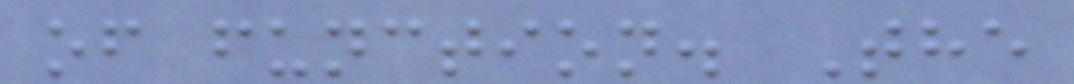of function. The
